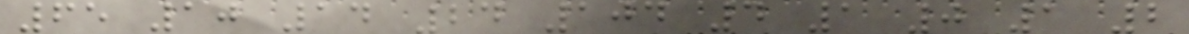65 10 14 24 104 4 1 0 1 2
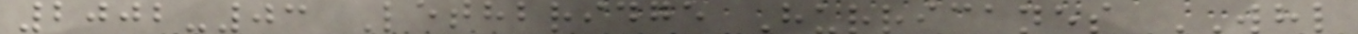2002-03 Lethbridge Hurricanes WHL
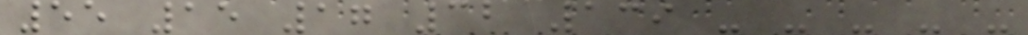55 15 17 32 139 - - - - -
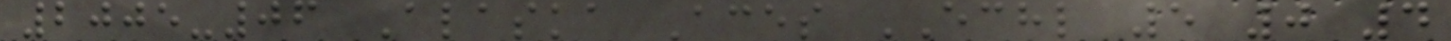2005-06 Alaska Aces ECHL 5 0 4
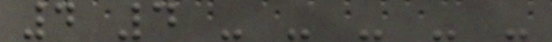4 4 - - - - -
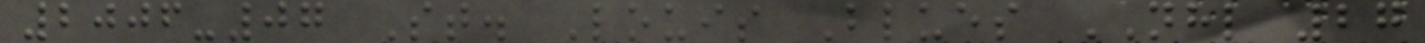2006-07 St. Louis Blues NHL 27
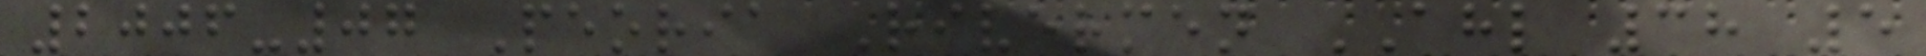2006-07 Peoria Rivermen AHL 38 5
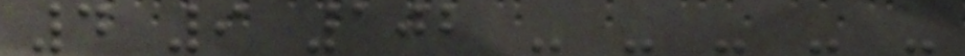4 9 102 - - - - -
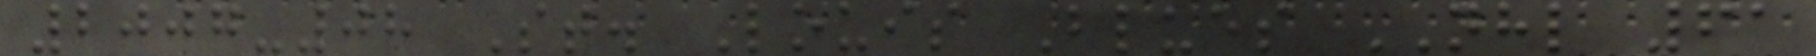2007-08 St. Louis Blues NHL 61
